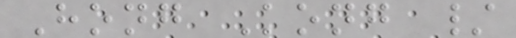Hong Kong /
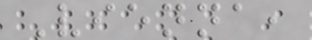Vienna,
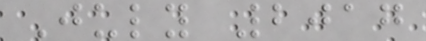July 2017
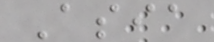Asia
